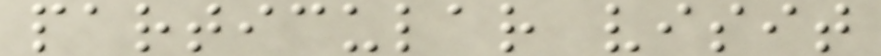particular visit
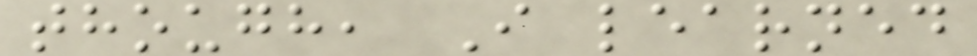though, I learned
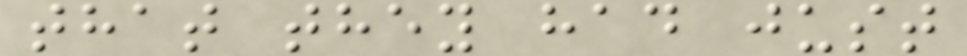that they had just
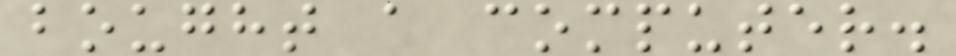bought a computer.
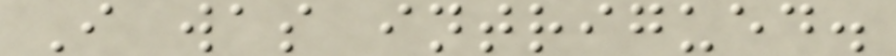I was intrigued.
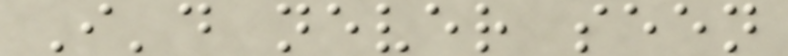I'd never seen
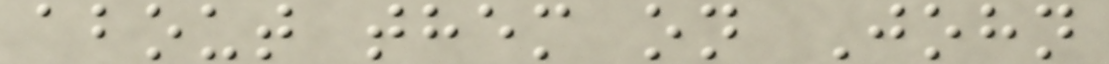about them on John
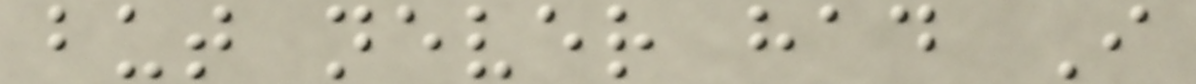but never had I
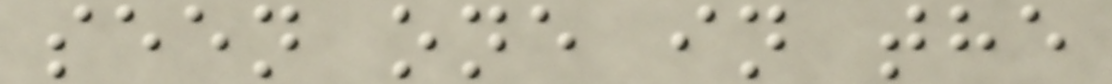seen one in the
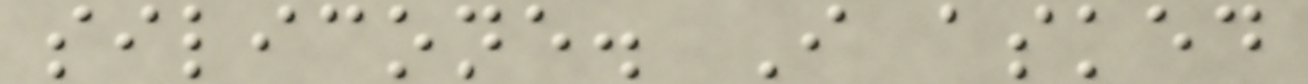silicone. I asked
